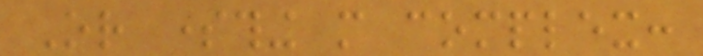Or something more complex:
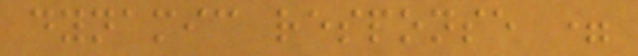dynamic response =
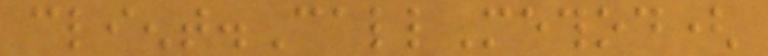client.CallMethod(
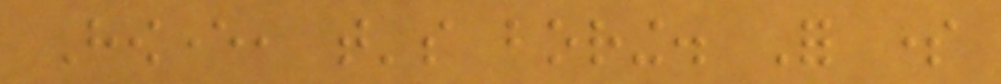However, that's boring. For some
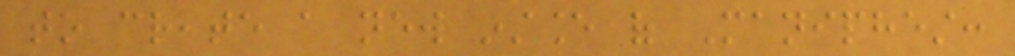to create a new instance of Maniphest:
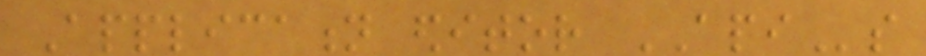Application editor APIs
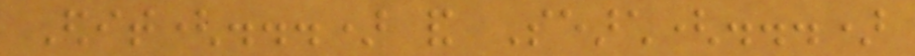Edit(...) and Search(...)
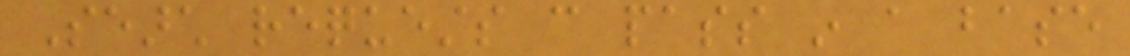Search requests can pass in a base
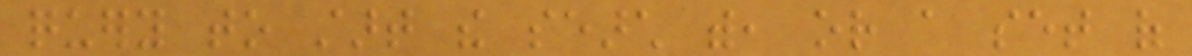query to start the search with, or a set of
